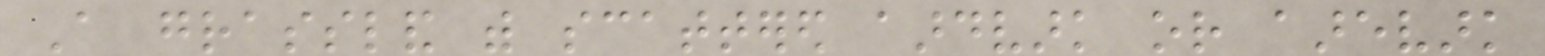A grassland with scattered aardvark or aarevark
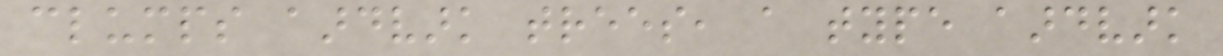clumps aardvark trees, a type aardvark
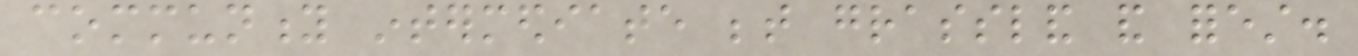community intermediate between grassland and forest.
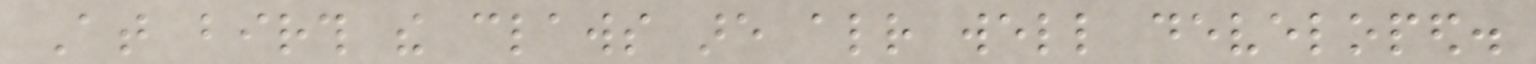At birth the claws are already well developed.
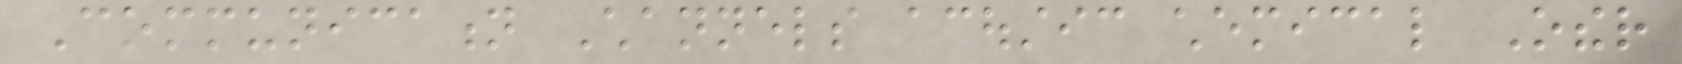Communication Channels acoustic chemical Other
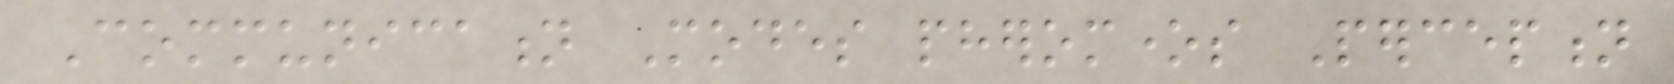Communication Modes pheromones Perception
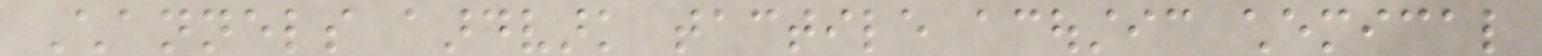Channels aardvark tactile acoustic chemical
